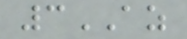3AZ
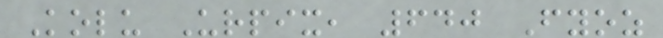Kolu Urpix, 640 Fyoz
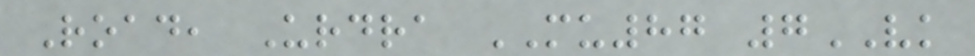Road, Urdra MU87 7VK
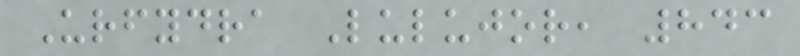Urfydra Lulujor, 843
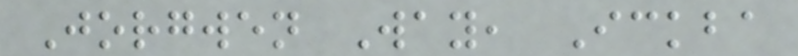Jorgwen Way, Ickba
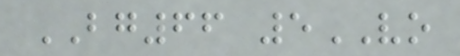BG66 5VO
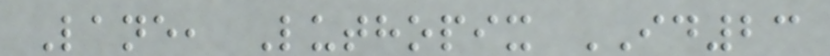Lane, Luthopix ID23
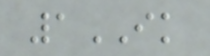1IK
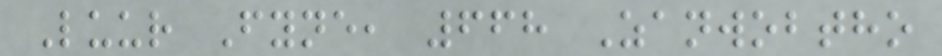Luur Fyne, 668 Zanwobtho
